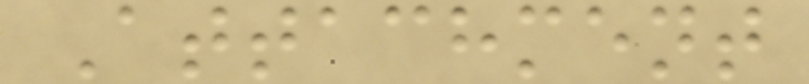Attachment
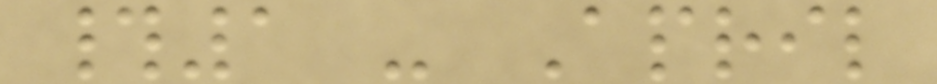#1 - April
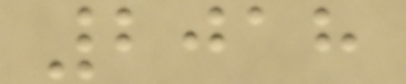2018
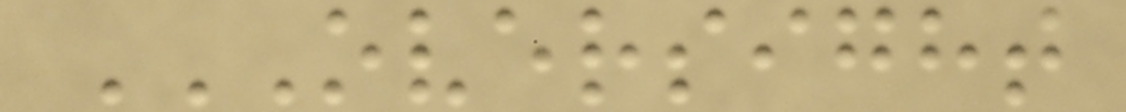OVERSIGHT
